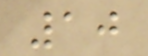10
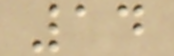14
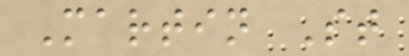Martin St
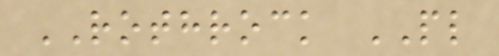ROTHROCK PL
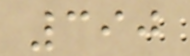390
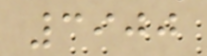3900
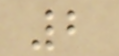2
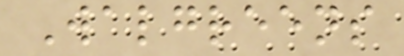Walgreens
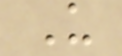U
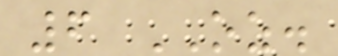6 OZ.
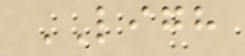LIGH
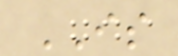IS
